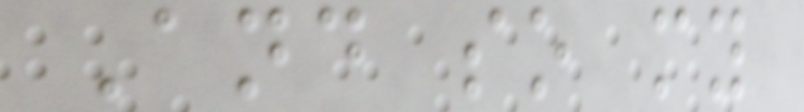And so my
